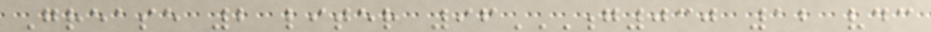Grease 2 liter 96G030 12 VDC
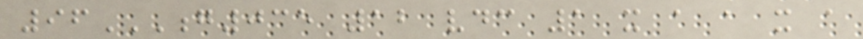96G035 12 VDC 1 X A A X A
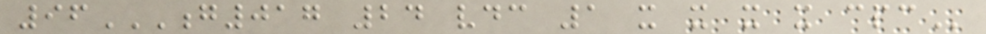96G017 24 VDC 1 X X X X CPC
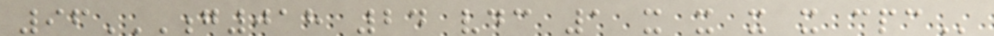96G018 24 VDC 1 X X X X CPC
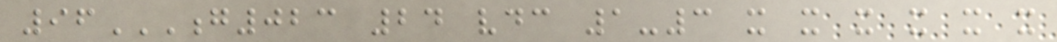96G023 24 VDC 1-3 X X X X X X
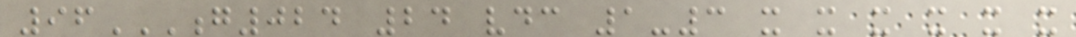96G024 24 VDC 1-3 X X X X X X
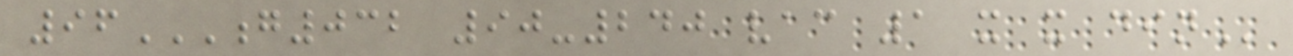96G032 90-240 VAC 1 X X DIN
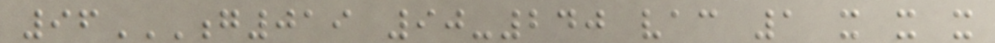96G019 90-240 VAC 1 X X X
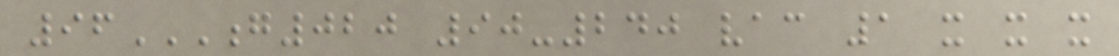96G020 90-240 VAC 1 X X X
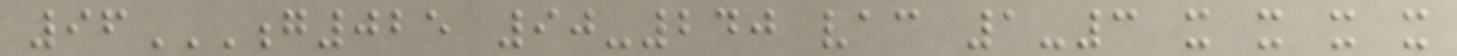96G025 90-240 VAC 1-3 X X X X
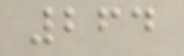264
